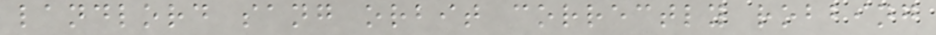landlord sang orbit correctly robbing
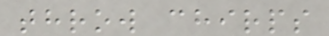throw chirps
